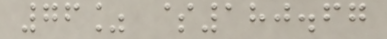76% $180.67
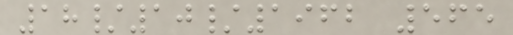18/10/1962 565
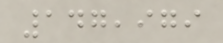147,979
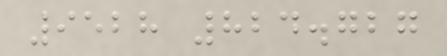9528 824.727
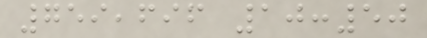759,696 10:50
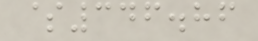$346.86
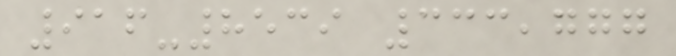916-8539 333,777
